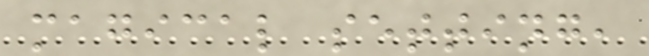magical setting,
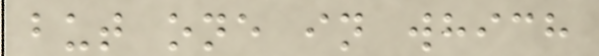but one in which
